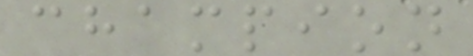champion
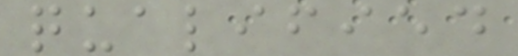qualified
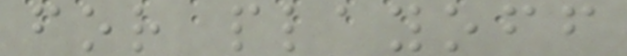for playoff
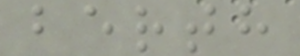berth
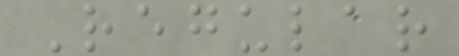Regular
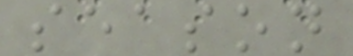season
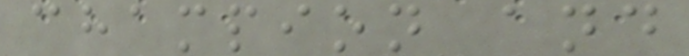champion and
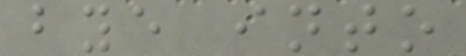bye into
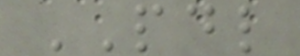PDL
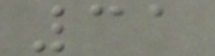31
